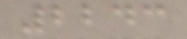2243
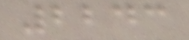2243
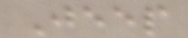Jeep
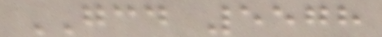GCD 5578
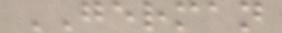GERMAN
